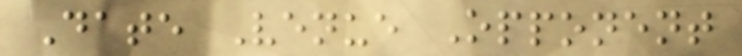Date Venue Opponent
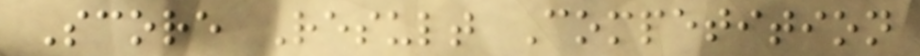Score Result Competition
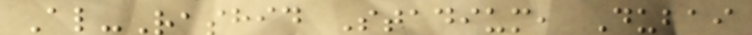Al-Rashid Stadium, Dubai
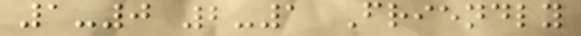1-0 2-1 Friendly
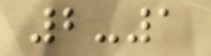2-1
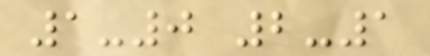1-0 2-1
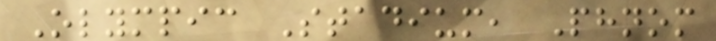Olympic Stadium, Phnom
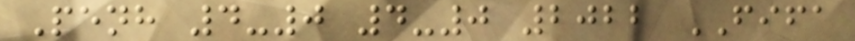Penh 4-0 4-0 2022 FIFA
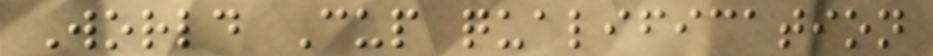World Cup qualification
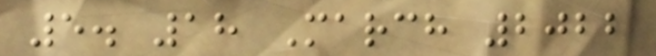5. 18 March 2022
